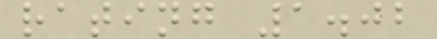rating 1.02
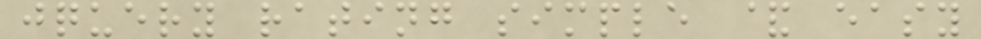jquery rating simple & easy
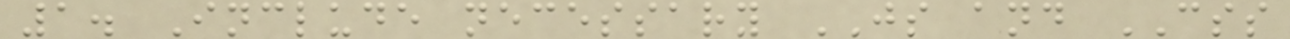1. Include necessary JS and CSS
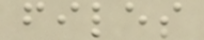files
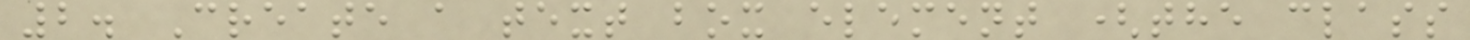2. Create a text box element (the class
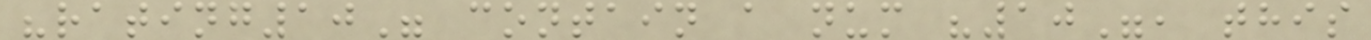"rating10" contain a num "10", this
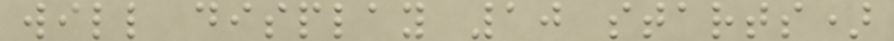will display 10 starts)
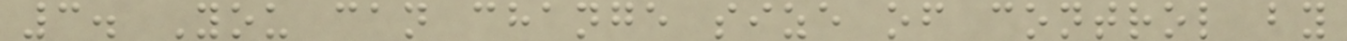3. You can change size of control by
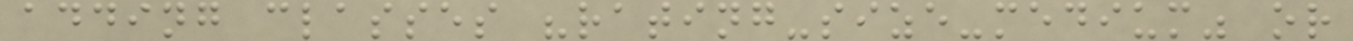adding classes "rating-size-medium" or
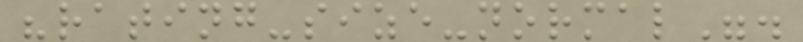"rating-size-normal".
